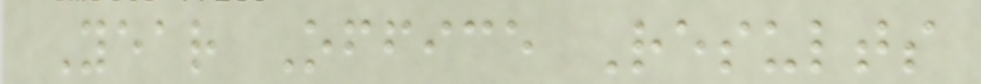Year Office Results
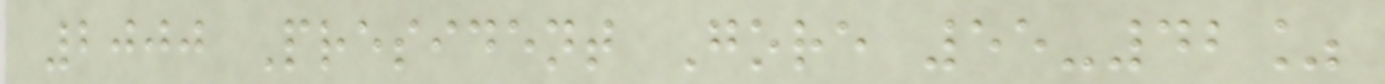2000 President Gore 55-42%
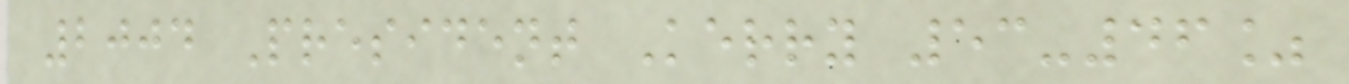2004 President Kerry 53-46%
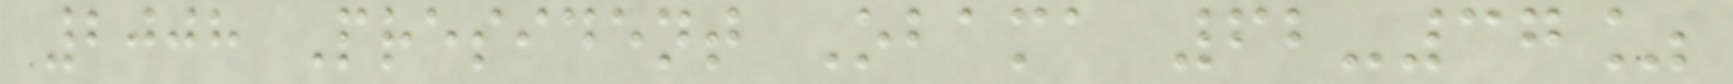2008 President Obama 62-37%
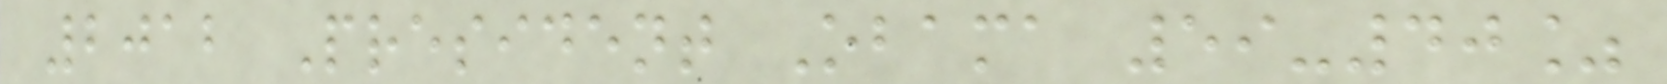2012 President Obama 59-40%
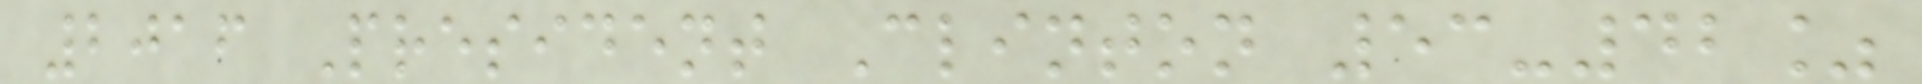2016 President Clinton 53-42%
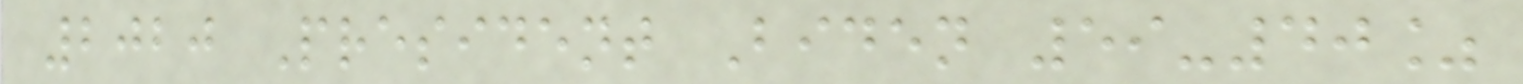2020 President Biden 59-40%
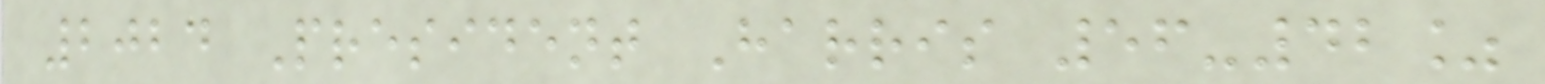2024 President Harris 56-42%
